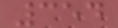354
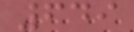649
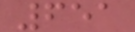651
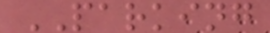PARKING
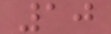10
